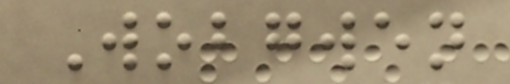Wobgwen
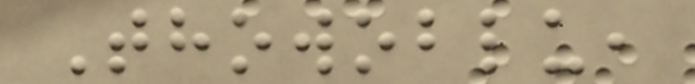Thowoblu,
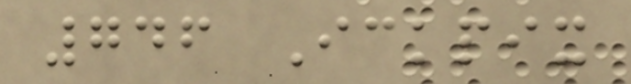746 Ickpix
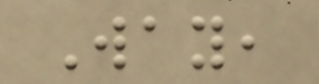Way,
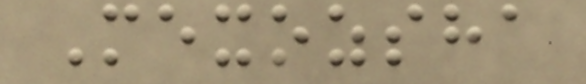Mexozsha
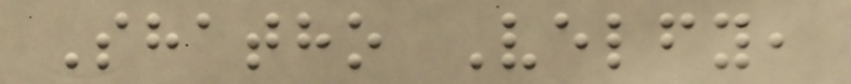Shatho Velfy,
